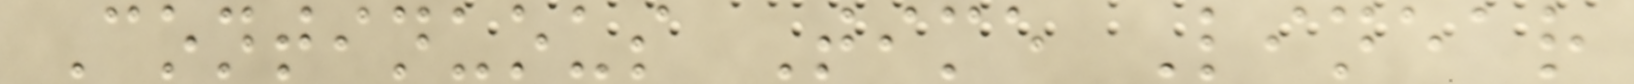Continuous Time Linear
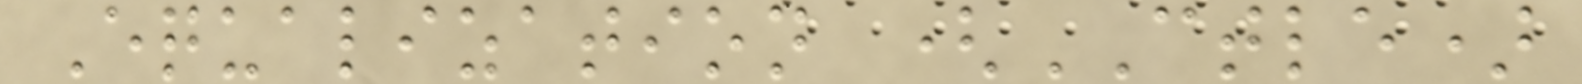Equalization (CTLE)
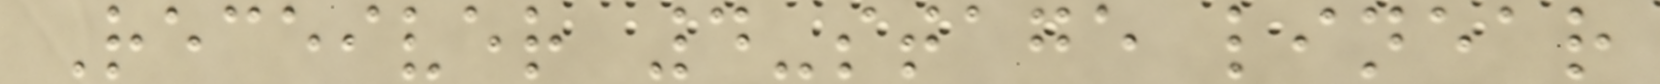Receiver 4-stage linear
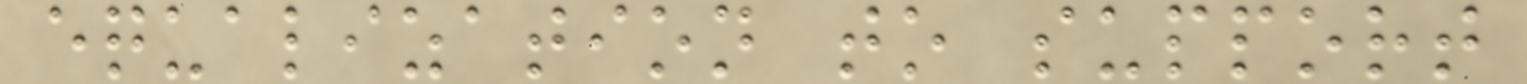equalization to support
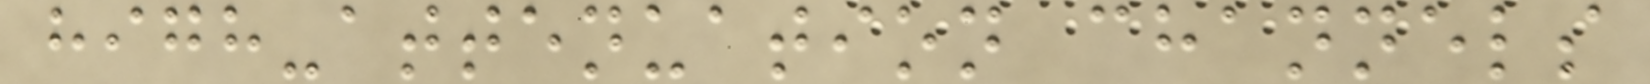high-attenuation channels
